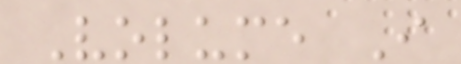Volume I
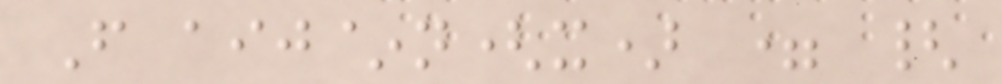F aij~n(x) = {
